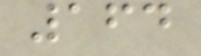164
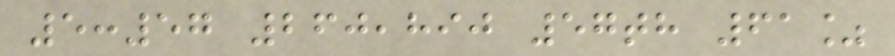5:57 260,890 57th 61%
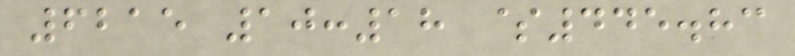6215 10:18 $445.83
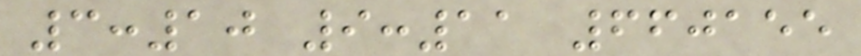3:10 9:11 660155
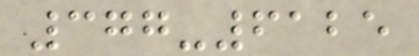377-6125
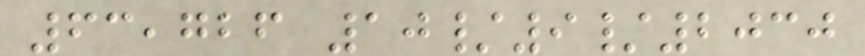63,726 10/9/2030
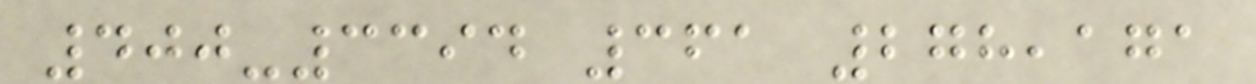400-3394 361 278,171
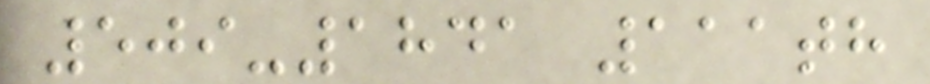509-1841 111th
